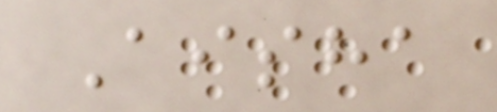Aisha
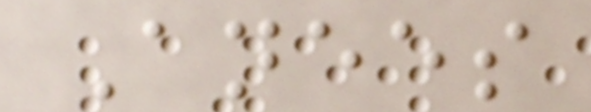Anees
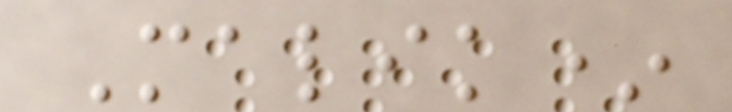Malik*
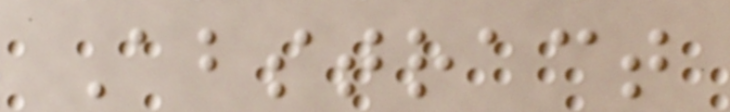Abstract
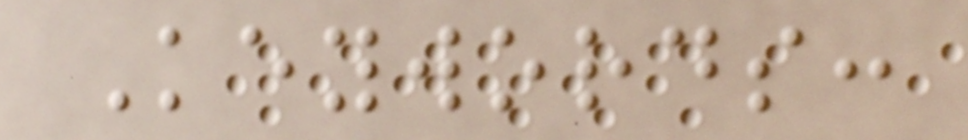Keywords:
